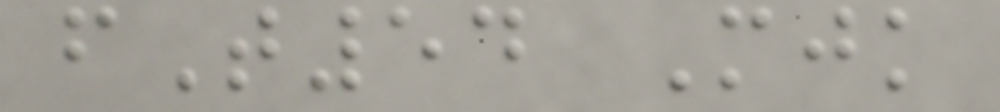fT54 Mjk
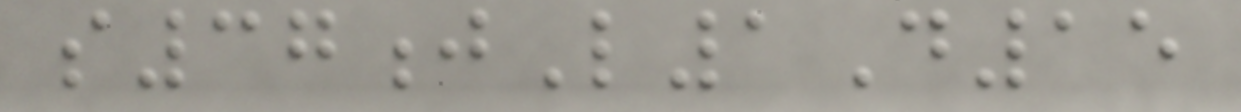s37jL1D15
